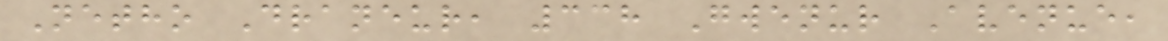Netho Draneur, 338 Gwenur Avenue,
